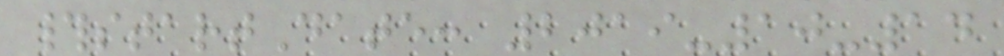#startDate: 2019-10-14
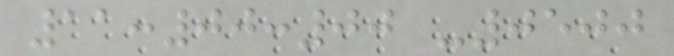11:00:00 -0500
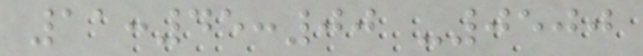11:45:00 -0500
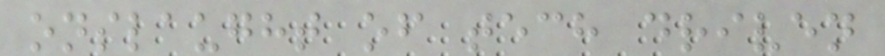onslaught of tech driven
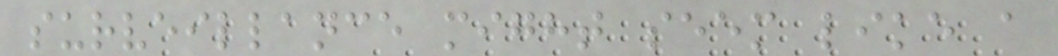surveillance might seem like a
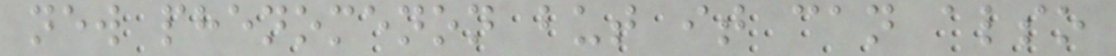new phenomenon but it can also
